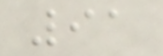91
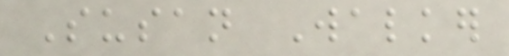Susan Walker
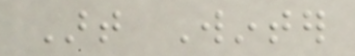Art Winter
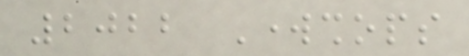2022 Workshops
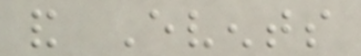and Events
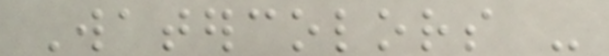Watercolors -
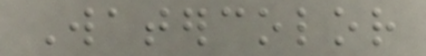Watercolor
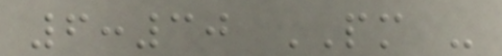6:30 PM -
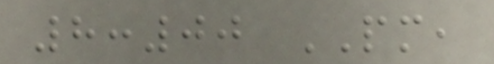8:00 PM,
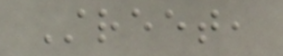Street,
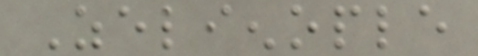Zelienople
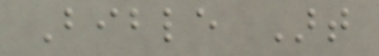Bible Art
